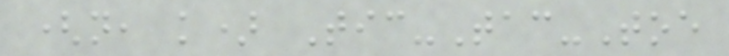(n, k) Tic-Tac-Toe
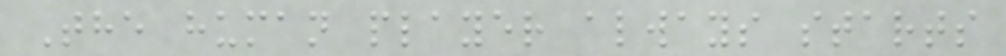The human player always starts
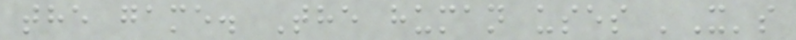the game. The human uses 'X's
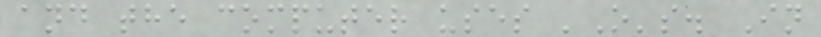and the computer uses 'O's. In
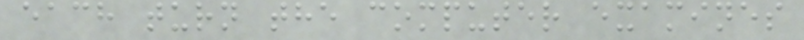each turn the computer examines
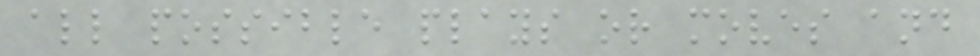all possible plays or moves and
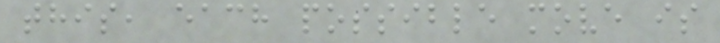this, each possible move is
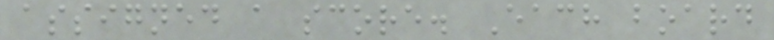assigned a score. Each board
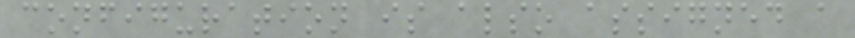configuration is also assigned a
